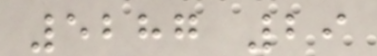5287 29
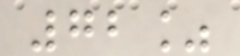72%
